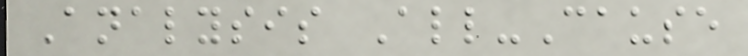Analysis All-Cause
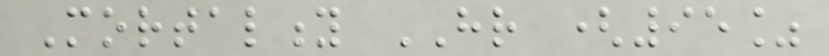Mortality HR (95%
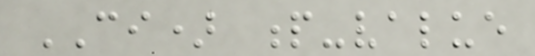CI) p-value
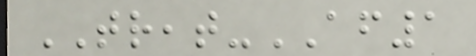TREAT-AF1
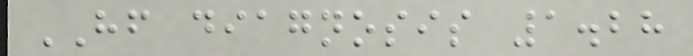HF diagnosis 1.28
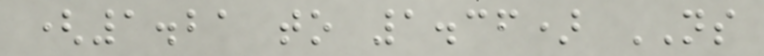(1.21 to 1.36) NS
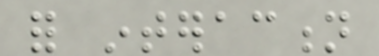for interaction
